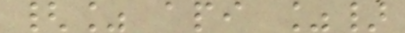{% api %}
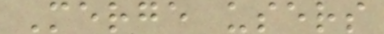Merge users
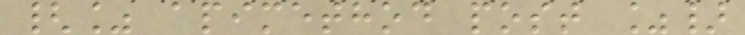{% apimethod post %}
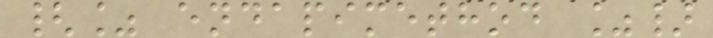{% endapimethod %}
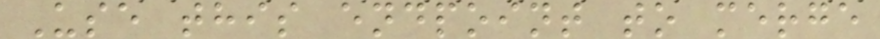Use this endpoint to merge
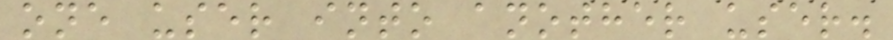one user into another user.
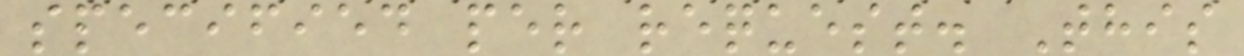specified per request. This
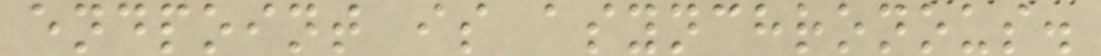endpoint is asynchronous.
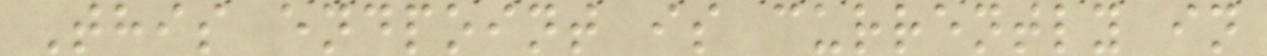This endpoint is currently in
